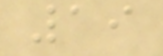19
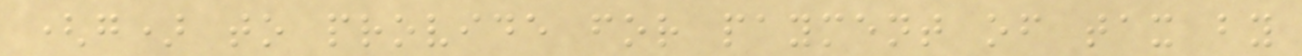(g) to provide for payment of tax by
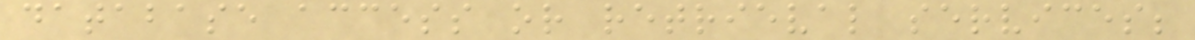database access or retrieval services;
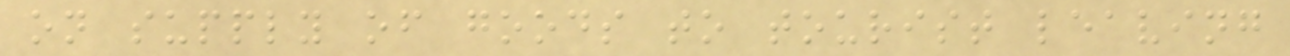on supply of goods to tourist leaving
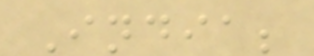India;
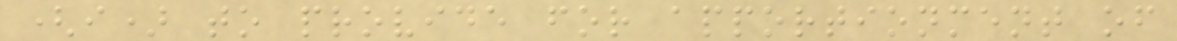(i) to provide for apportionment of
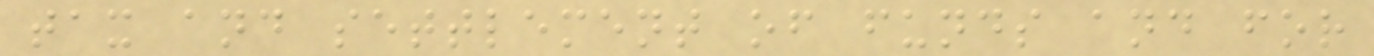tax and settlement of funds and for
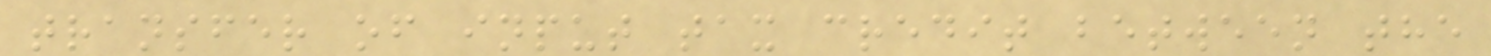transfer of input tax credit between the
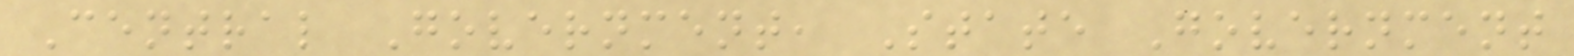Central Government, State Government
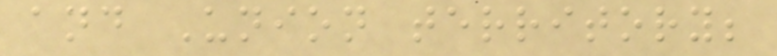and Union territory;
